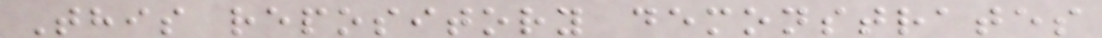This repository demonstrates
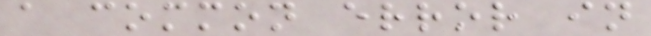a common error in
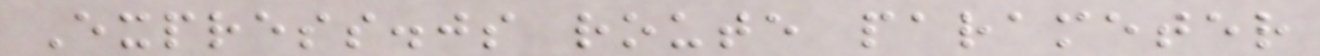Express.js route parameter
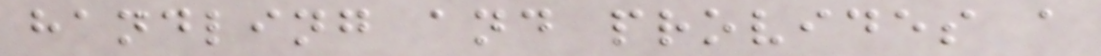handling and provides a
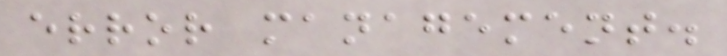error management.
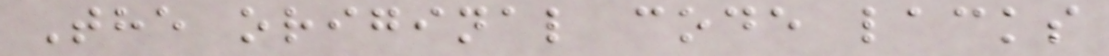The original code lacks
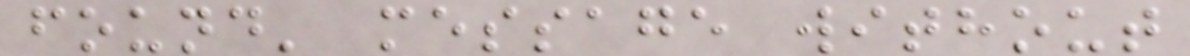found' message without
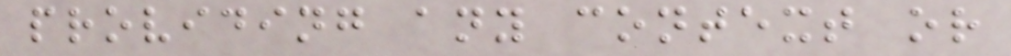providing any context or
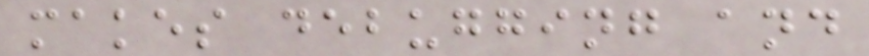makes debugging and
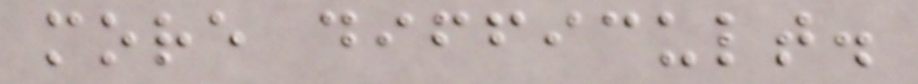more difficult.
